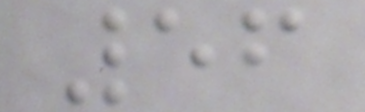56
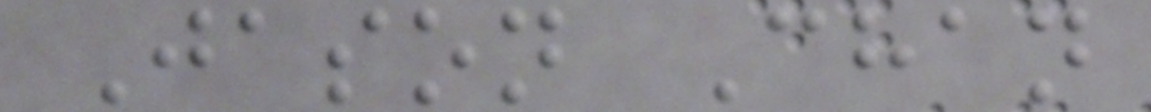Jason Chan
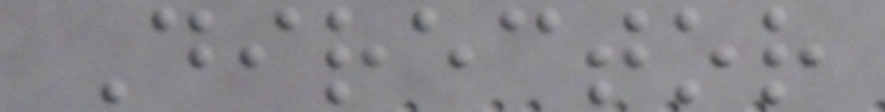Director
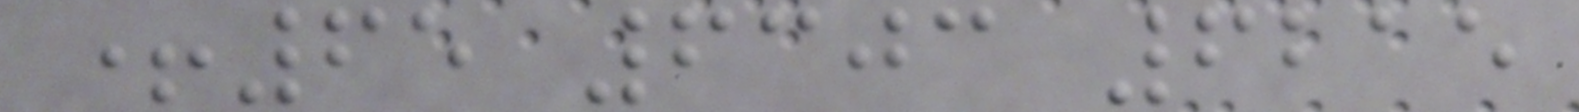+65 6303 6215
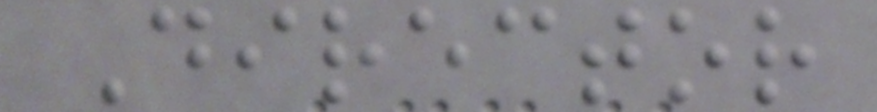Director
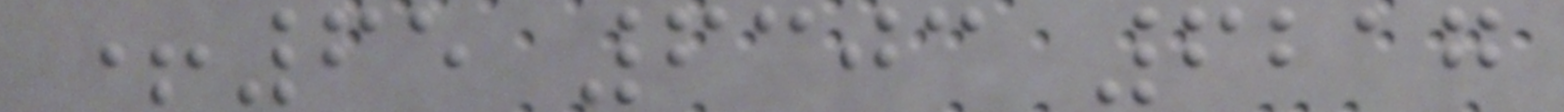+65 6303 6217
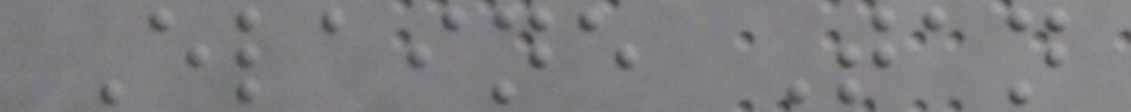Elaine Tan
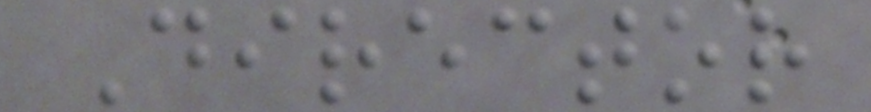Director
